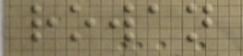rowan
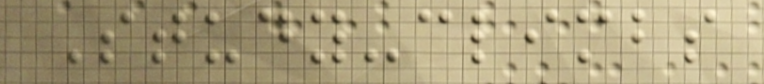Study-climbs
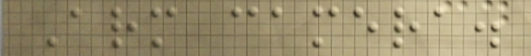Arm camera.
